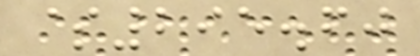$295.60
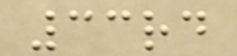33rd
